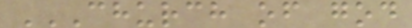CHURCH OF GOD
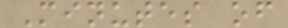Minutes of
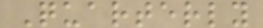Quarterly
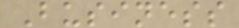Business
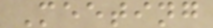Meeting
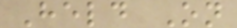Held On
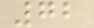72
